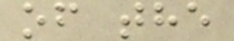of the
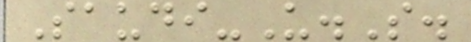Saudi-U.S.
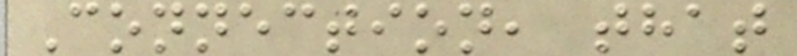Connection, that
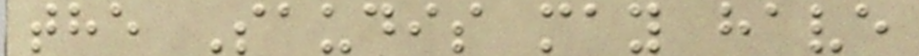the Saudis may have
